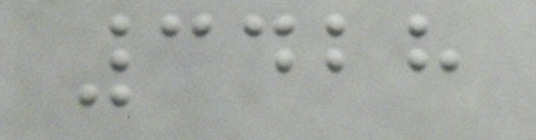3428
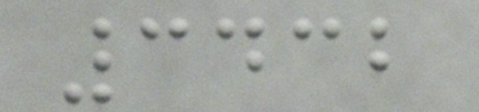3432
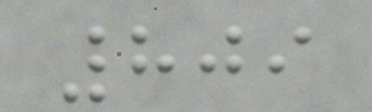809
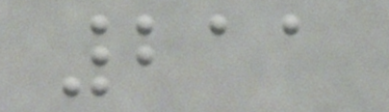211
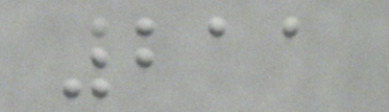211
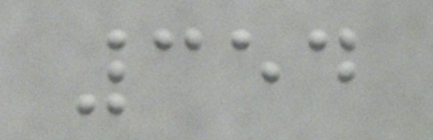354
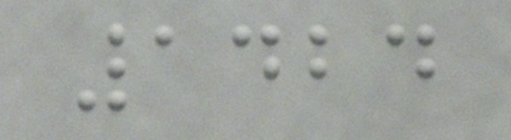1424
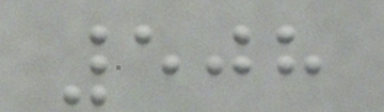508
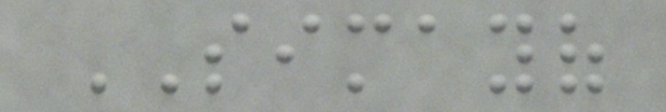SIMAYOF
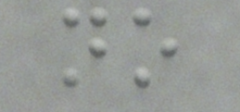no
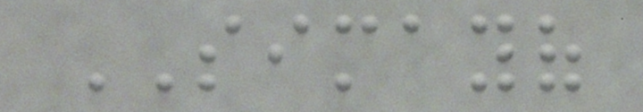SIMAYOF
